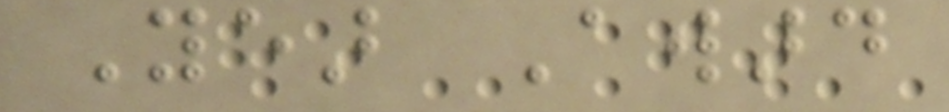Year Award
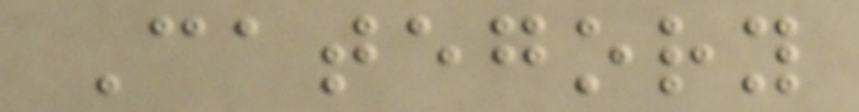Category
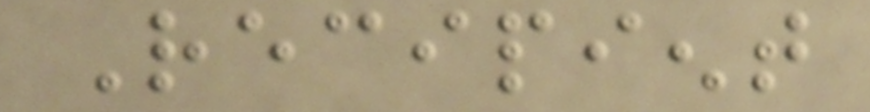Recipient
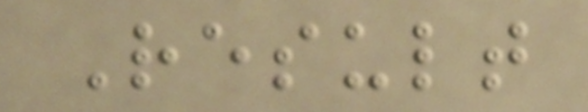Result
